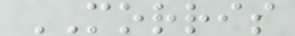MORRIS
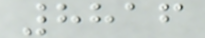8816
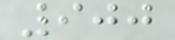900
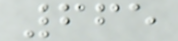665
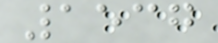1537
